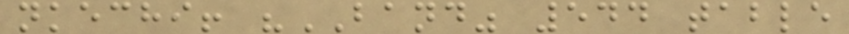nkechi! "BAND" 544 table
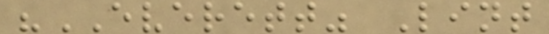"EVERETT" Lint
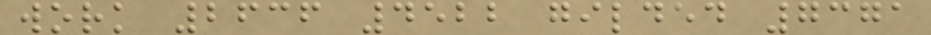work 2636 4522 gilded 7371
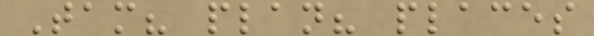Tam? plan? places
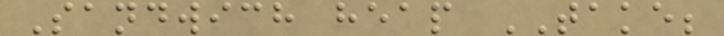Sandwich heap TAKE;
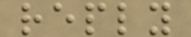reply
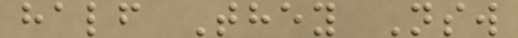half They Nsw
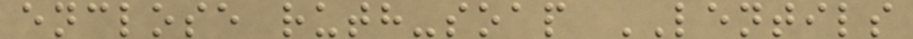enclose ruth-soap LENTILS
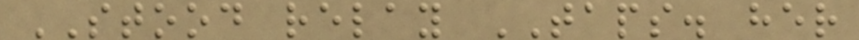STOOD relay TAPS. her
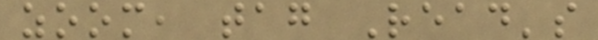zoom, tag Read's
